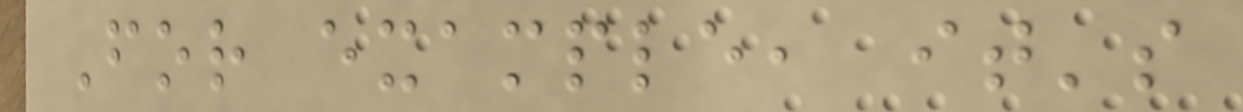For example, it's
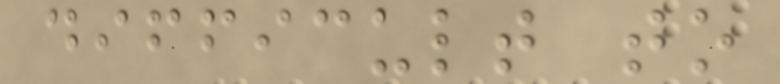difficult to
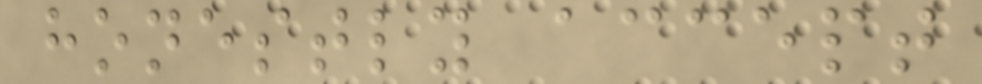honestly accept
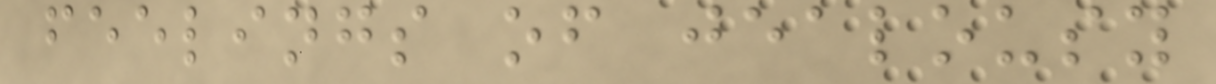feelings of jealousy
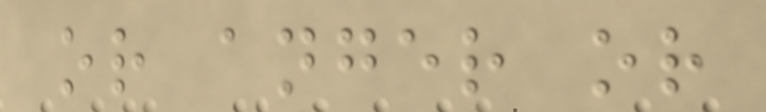or anger or
